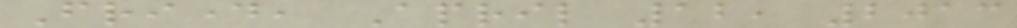Friday, April 12, 2013
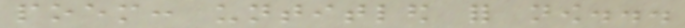poem: untitled for now...
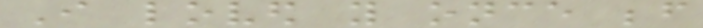I loved you once before
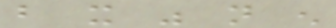but it was not enough
